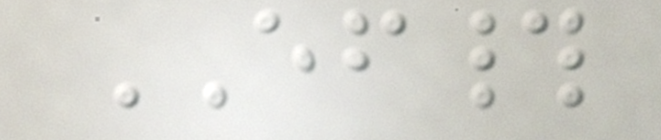EF#
